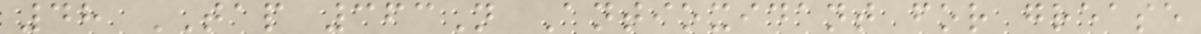48 TAP 363N Antioxidant for grease
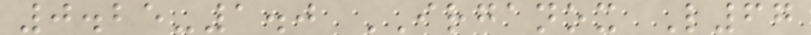0.25-1.0 IRGANOX L67
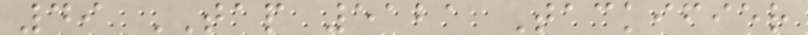49 TAP 5121 Tackifier
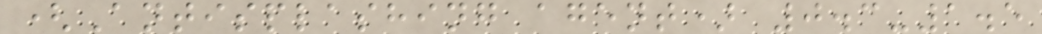(Antisplashing agent) 0.3-1.5
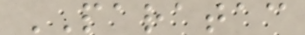PARATAC
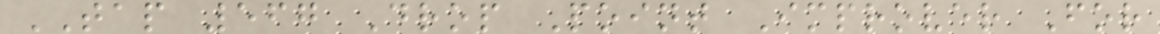TAP 567 Drop Point Improver For
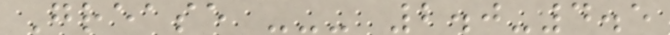Grease --- 2.0-4.5
